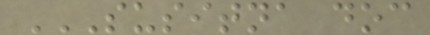SUSITNA DOC
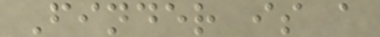Finder is a
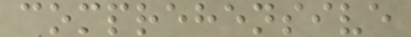comprehensive
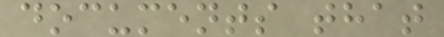documents that
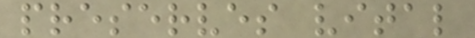preserves vital
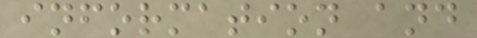information and
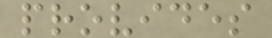provides
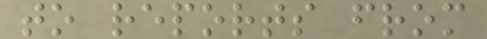to reports from
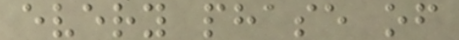every phase of
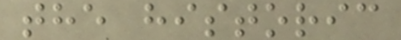the historic
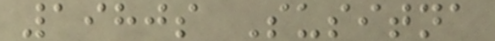1980s Susitna
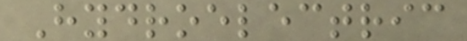Hydroelectric
